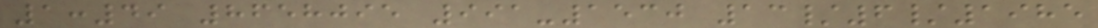1:49 8658095 991-1530 13/6/1985
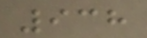938
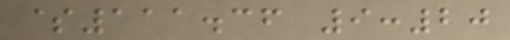$111.36 9:20
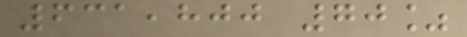631,800 70%
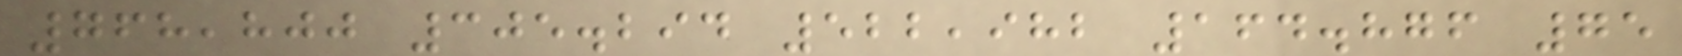768,800 305.294 522,982 164.876 75
